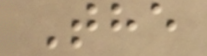The
